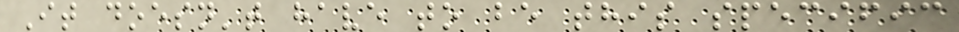It doesn't have to be this specific
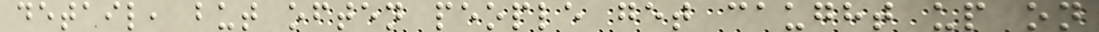detail, but often people get caught up on
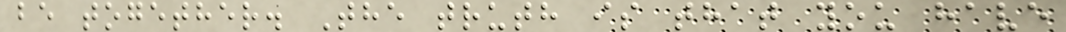be together. The truth is that you have
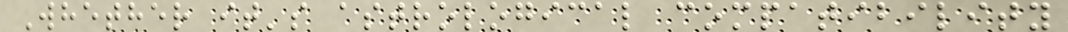Whether it's astrological compatibility
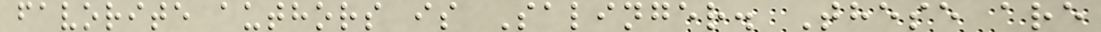favorite authors is Salinger. These are
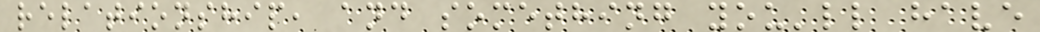relationship, and something you'll have
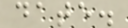date.
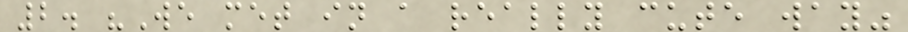2. "We met in a really cute way"
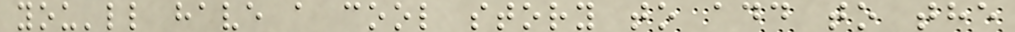you'll have a cool story to add to the
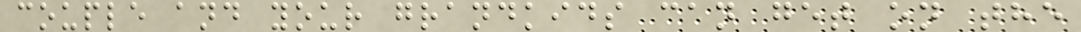couple and your grandkids can get on the
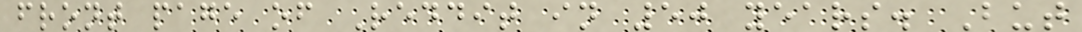front page of Reddit in 50 years. But
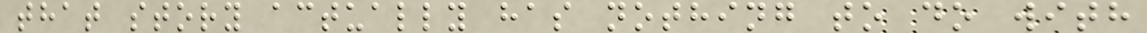that story actually has nothing to do with
